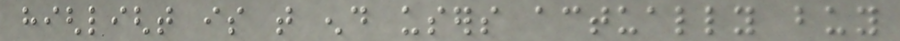highlight is that end users actually buy
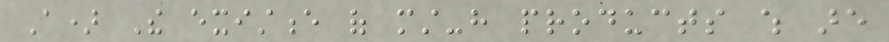A) The existence of must-have products which are
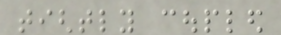tightly coupled
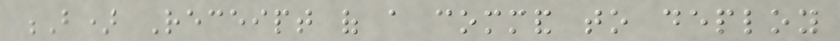B) Receipt of a command to deploy
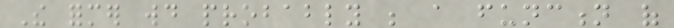The former would probably be a function of
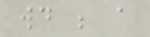would be a
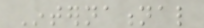International
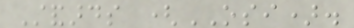Standards (OSI).
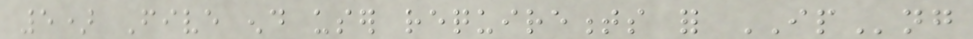5) Five end user requirements for IPng
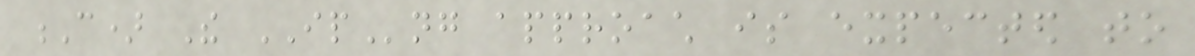C) The IPng approach is expected to
